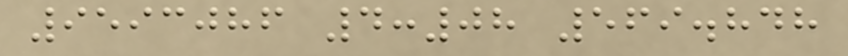9593086 4:08 569.848
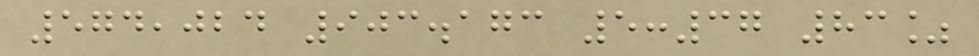574,024 903.173 5:37 83%
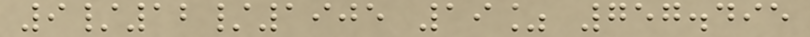9/12/1905 19% 757.495
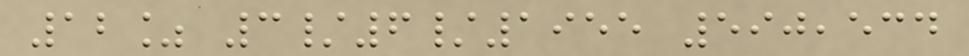12% 3/6/1955 590,534
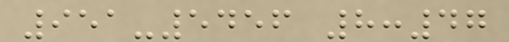951-5456 8:47
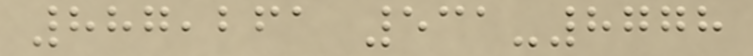887,261 531-8778
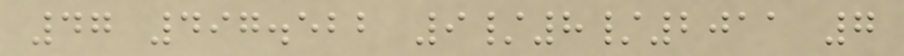47 497.522 9/8/2011 7
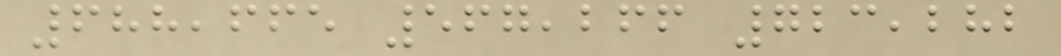688,665 567,266 723,282
